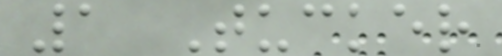1 Tucker
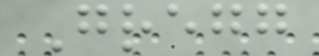Gregg
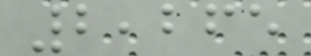2,265
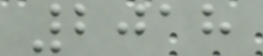2018
